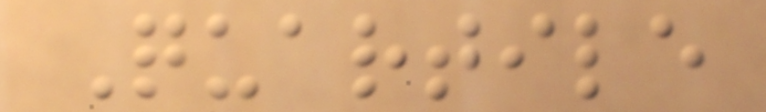Quartile
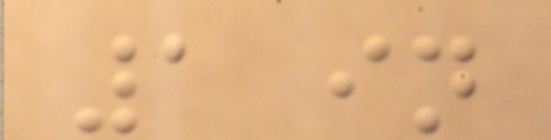1 in
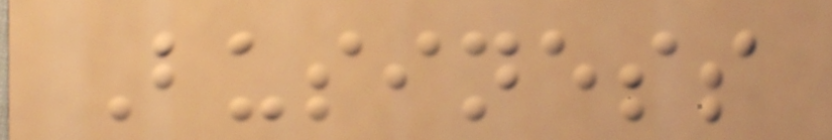Business
